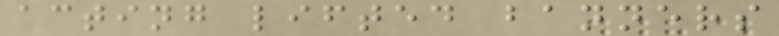acting lifted banners
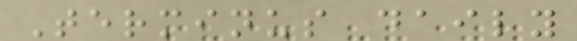Terminus daily
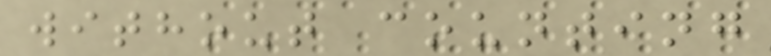without counting
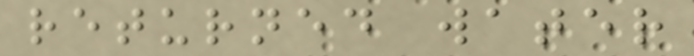returned water
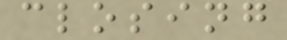closing
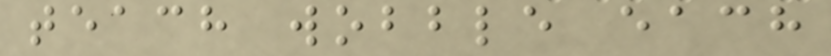teach wobble each
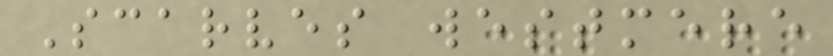Scarves westmere
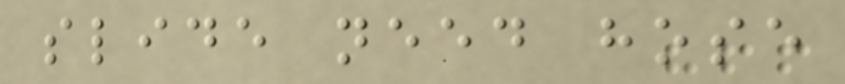slide need hose
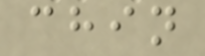chin
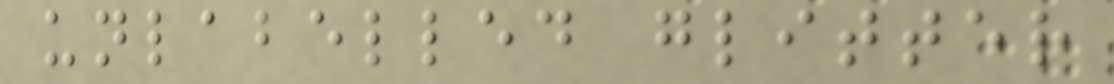unlabelled glitter
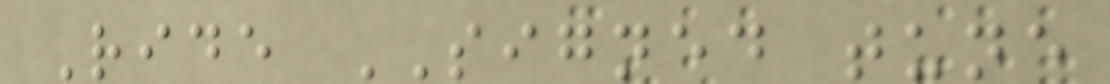Ride SIGNED tune
